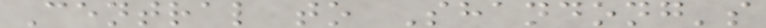Central to Shandong's
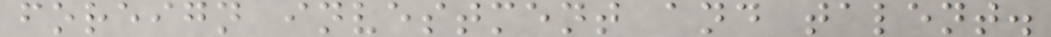foreign investment and talent.
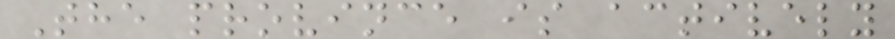The province is actively
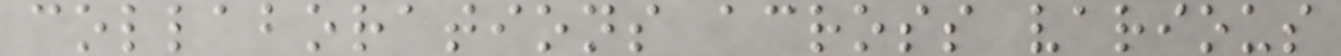collaborations across various
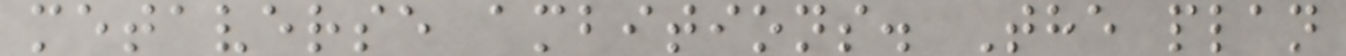metaverse ambitions. The plan
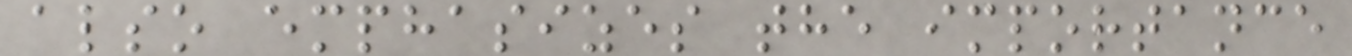also emphasizes the importance
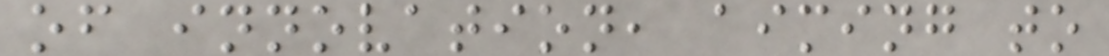of innovation, aiming to
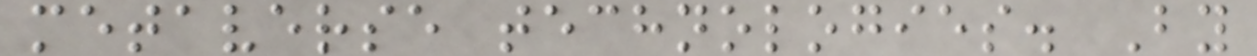metaverse technologies. By
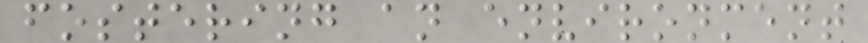fostering an environment
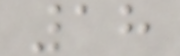18
